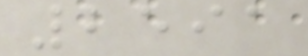2591
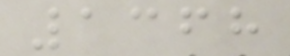1368
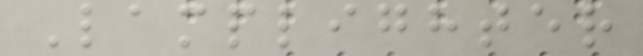Lamplighter
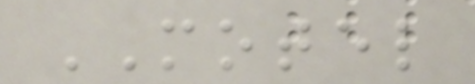MOTEL
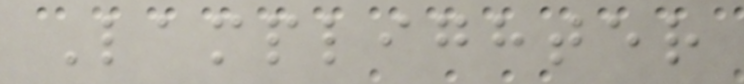Lamplighter
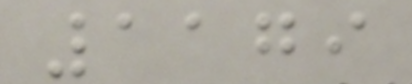1179
